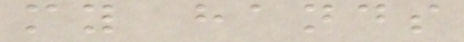my hands
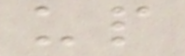up
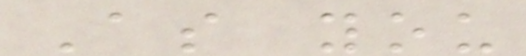As you
